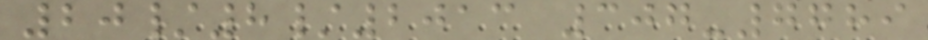20/8/2013 307-7789
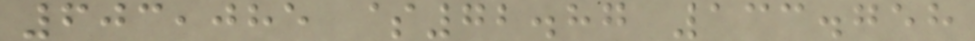603,085 $72.87 133.758
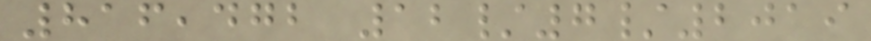816,472 12/7/2019
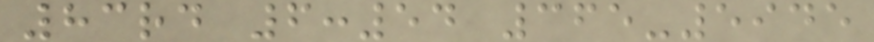83rd 6:54 365-5945
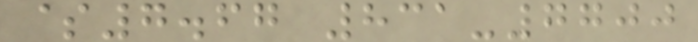$7.67 831-7700
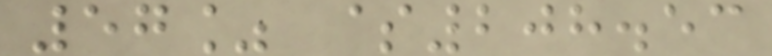57% $208.53
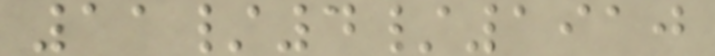11/4/1910
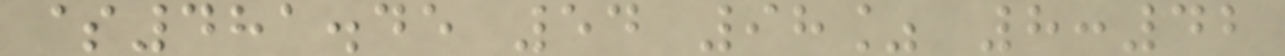$481.45 54 98% 8:42
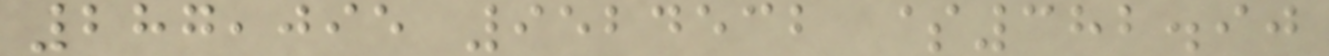287,095 9524532 $382.90
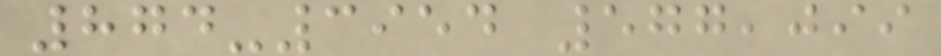874-3954 577,099
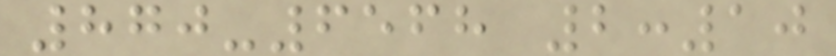870-6568 2:10
